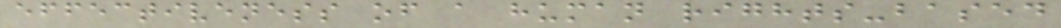effectiveness of a human rights-based
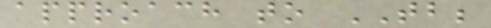approach to TB;
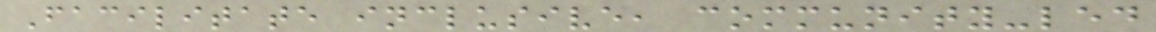Facilitate inclusive, community-led
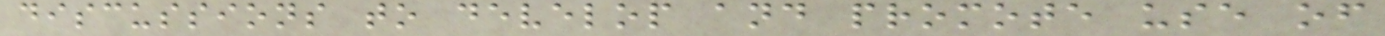discussions to develop and promote use of
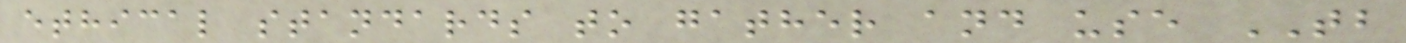ethical standards to gather and use TB
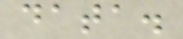data.
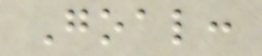Goal:
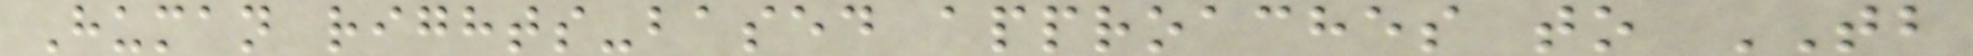Human rights-based approaches to TB
